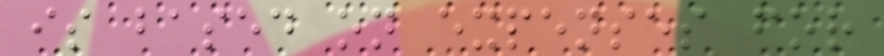is based on expenses for
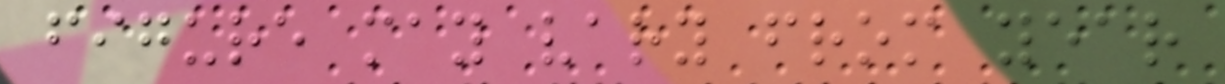figure may vary from year
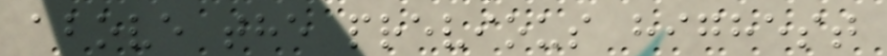above the previous highest
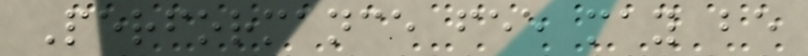Performance fee may be
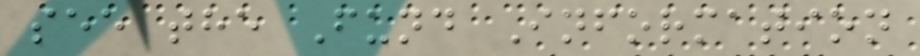see the Fund Information
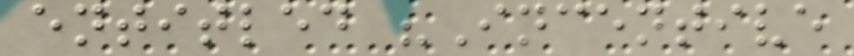entitled "Incentive
